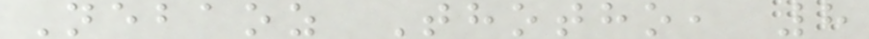Nebaoz Thotho, 8
